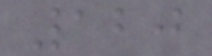120
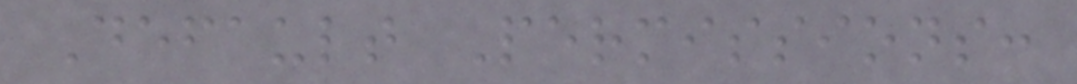Default Permissions:
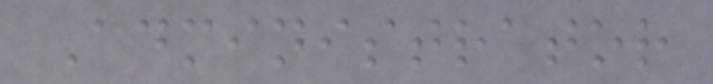Administrator
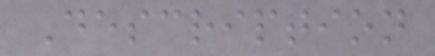Description
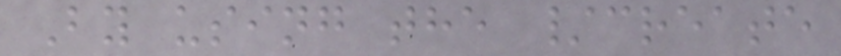By using the /create
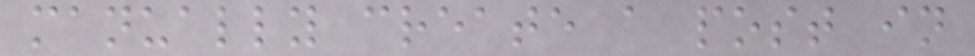manually create a post in
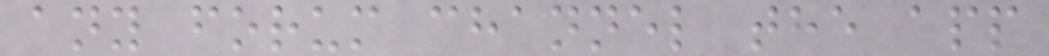any forum channel the app
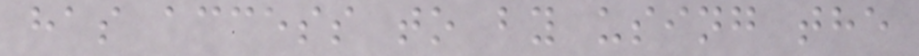has access to by using the
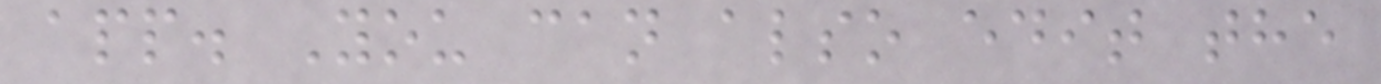app. You can also edit the
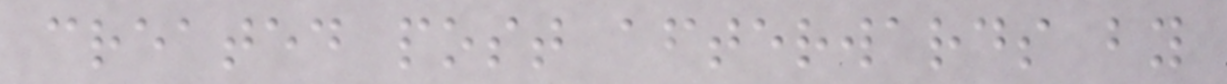created post afterwards by
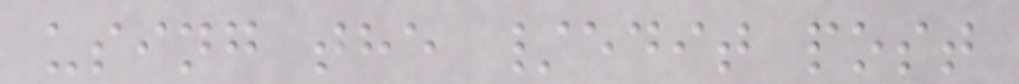using the /edit post
